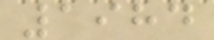1984
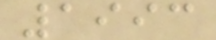1993
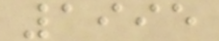1995
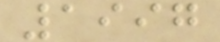1997
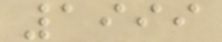1999
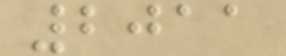2011
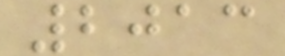2013
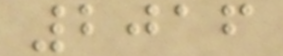2016
